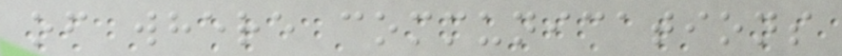of where communications
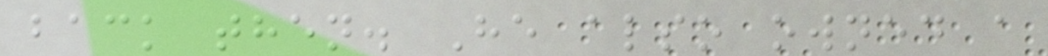back then. He also owned a
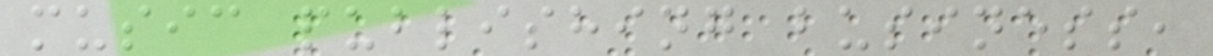music publishing business,
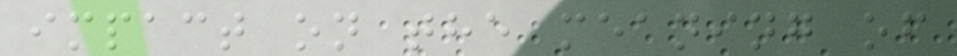impact on the meaning of
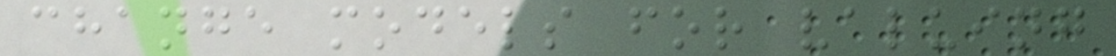change models for valuing
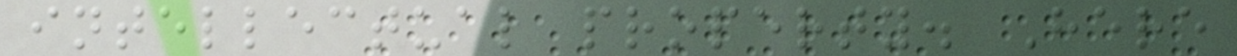intellectual property. Here
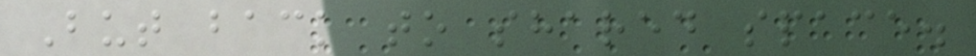But back to shared space.
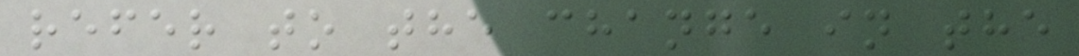refer to the change in the
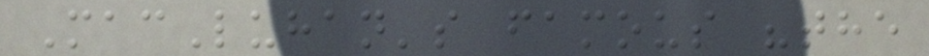MacLuhan's famous "the
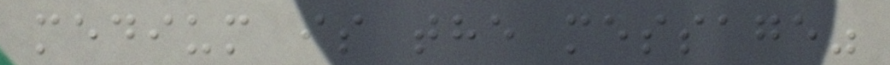medium is the message"
